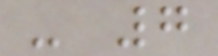- 7
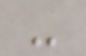-
